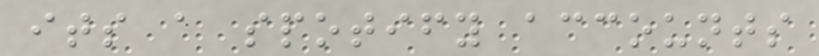its a spotify accounts
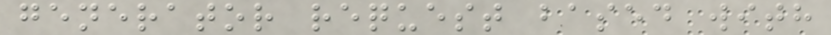generator request based with
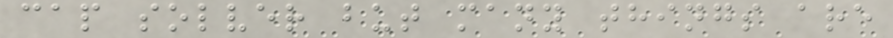cap solver but many things are
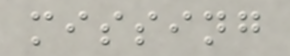missing
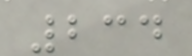234
